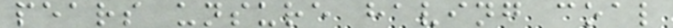pears unsure having coal
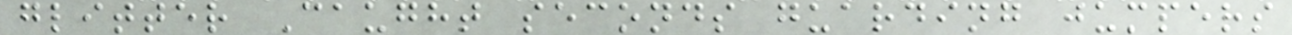glitter Caught seconds guarding jumpers
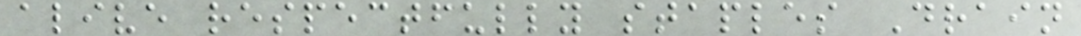alive respectfully staples Drain
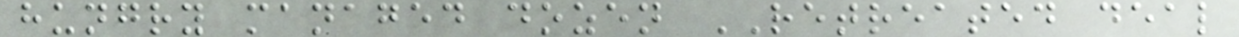hungry managed dozen RETREATED deal
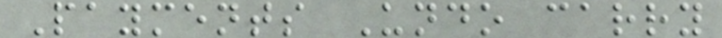Payments Undo carry
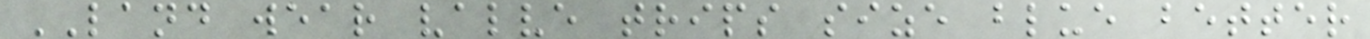LAND wear valve trips size blue better
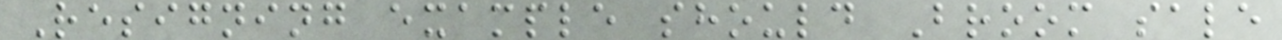Resigning example should Broom sale
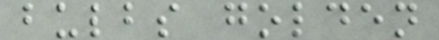bulbs golden
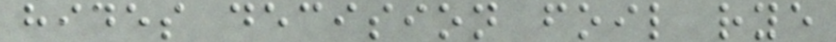hides decision foil rye
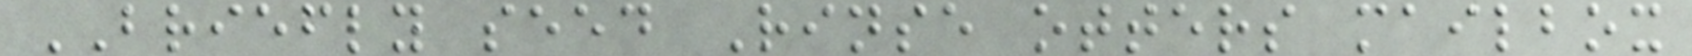BRIEFLY seed Rinse otters mailbox
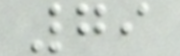79
